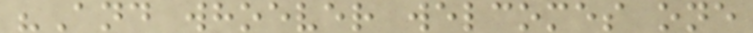"And whoever welcomes one
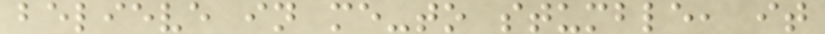believe in me-to stumble, it
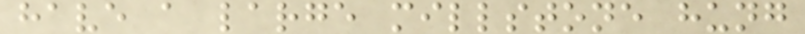have a large millstone hung
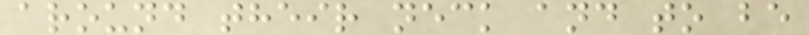around their neck and to be
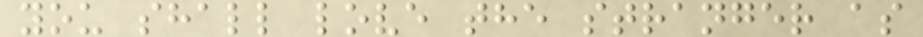you shall love the stranger as
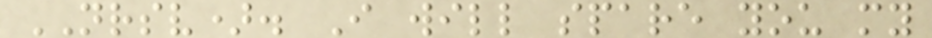NRSV). I will spare you my
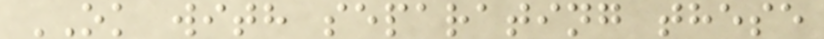OK with separating these
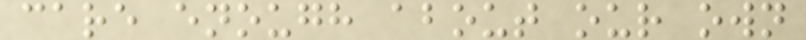care enough about our own
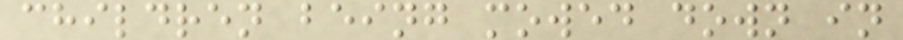children being mowed down in
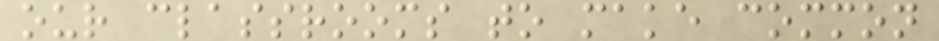our classrooms to make common
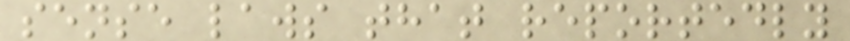sense laws that reportedly
